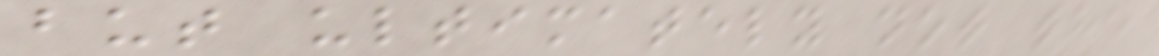but ultimately not the
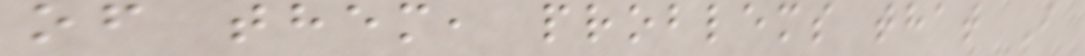of them, problems that I
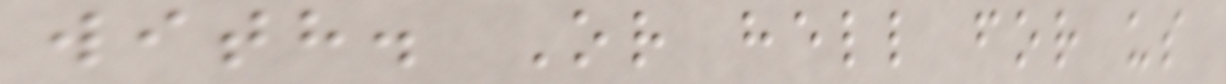with. Or hell for us
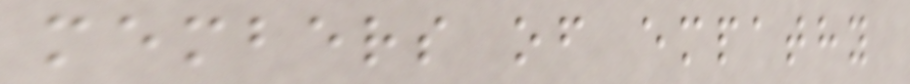members of empathy
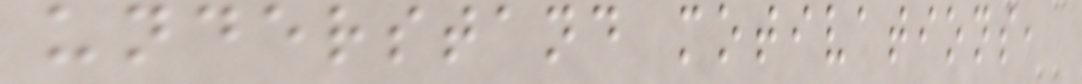understand motivations,
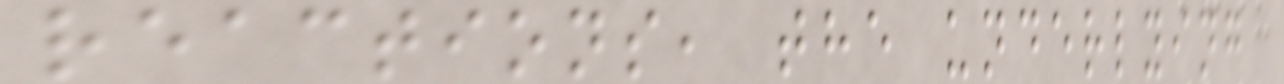reactions, the underlying
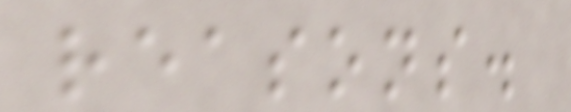reasons.
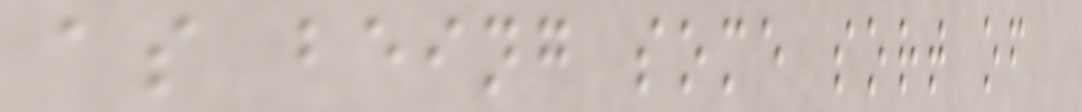as being some sort of
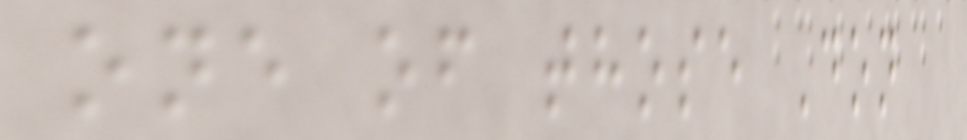one of those Don
